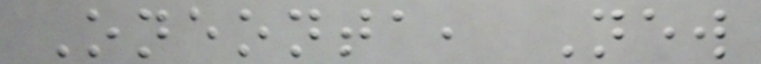Oneonta, New
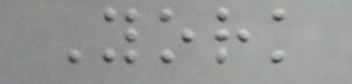York
